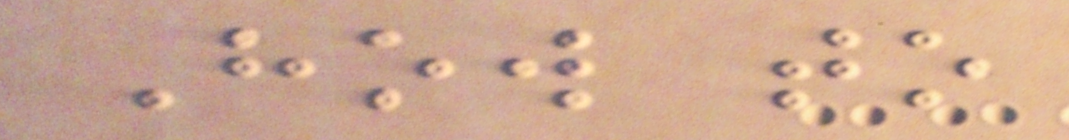How to
